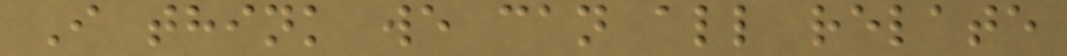I think we can all relate
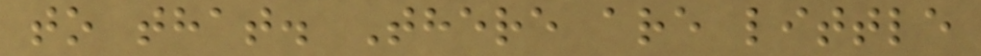to that. There are little
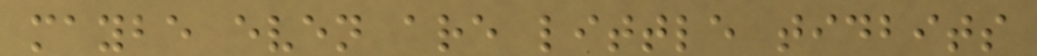maybe even are little tidbits
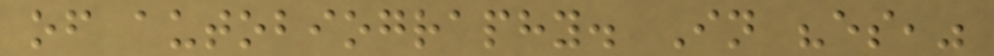of autobiography. In "es,"
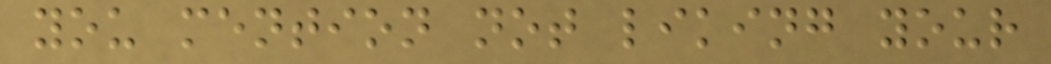you mention not liking your
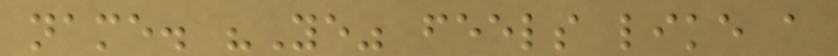name. "Ye" feels like a
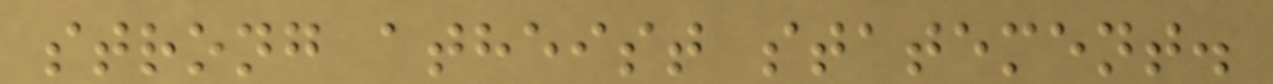strong atheist statement.
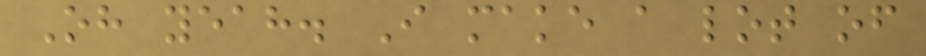Oh yeah. I make a lot of
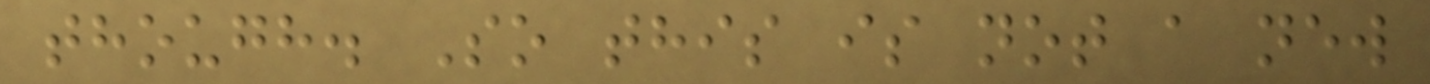though. So this is not a new
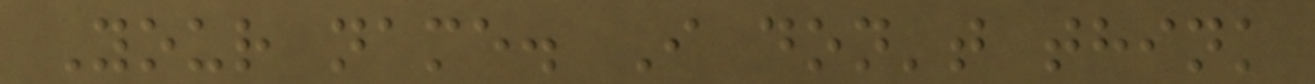Your name. I don't think
